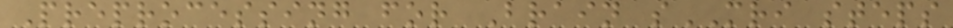Preprocessing for Brain sMRI steps
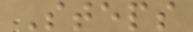Steps
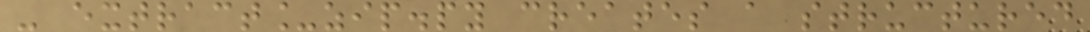- extract_zip.py creates a structured
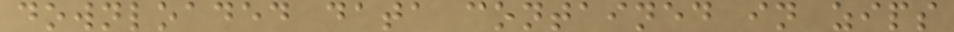downloaded data contained in zips
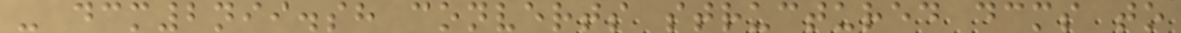- dcm2nii.sh converts structured dcms to
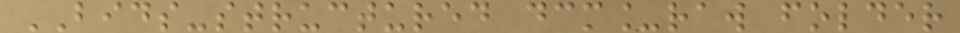BIDS-structured dcm_raw folder
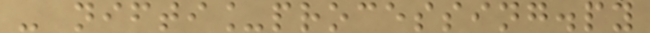- nifti_processing.py
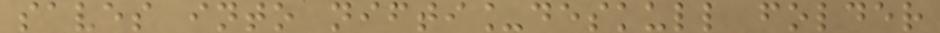saves into nifti_deskull folder
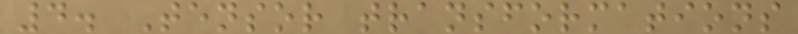4. Tensor transformations
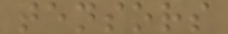tensors
